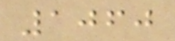1060
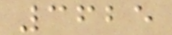3625
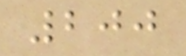200
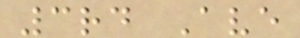3rd Ave
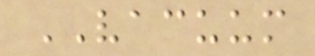VACUUM
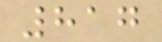817
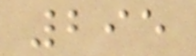295
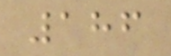186
